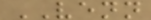VENN
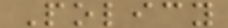Policy
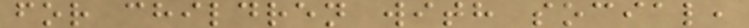for children with social,
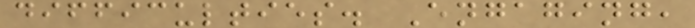difficulties. Engaging,
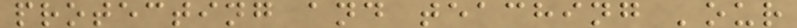protecting and teaching 'our
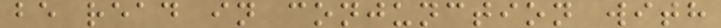be read in conjunction with
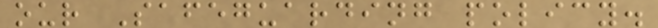our Safeguarding policy.
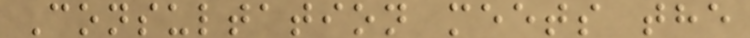Consultation meets the
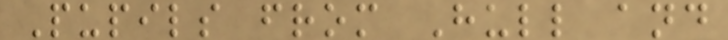Pupils from Hull and
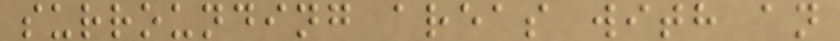surrounding areas with an
